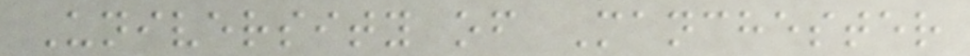University of Manchester
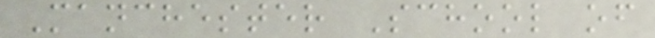Manchester School of
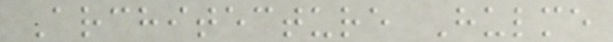Architecture Hulme
